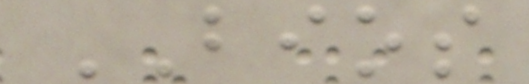BIOS
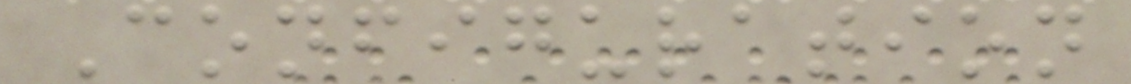Configuration
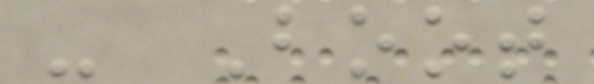- Boot
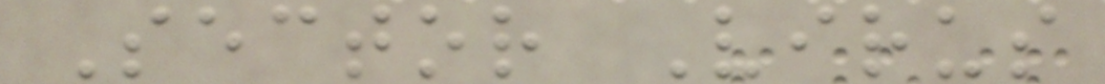Sector Virus
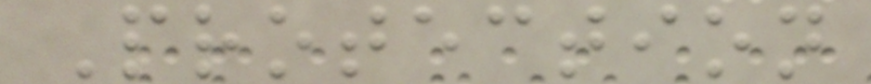Protection
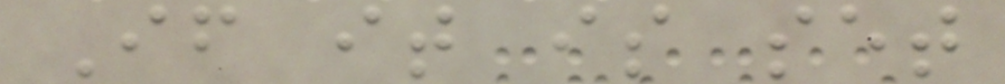If it is set
